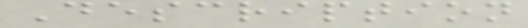Description
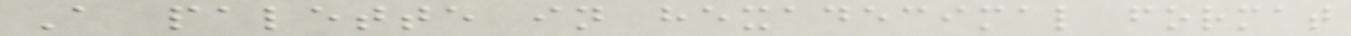A palette in hexadecimal format
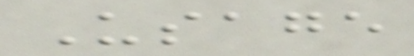Usage
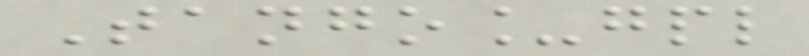Tango_gpl
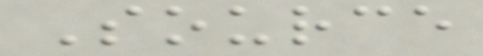Source
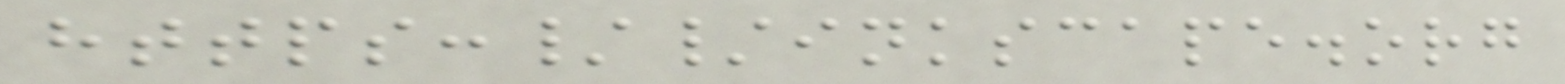https://inkscape.org
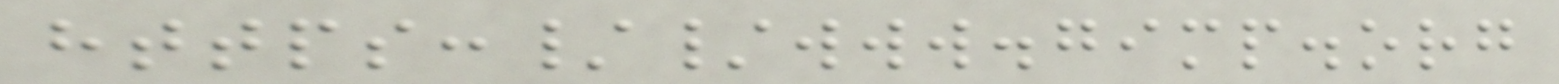https://www.gimp.org
